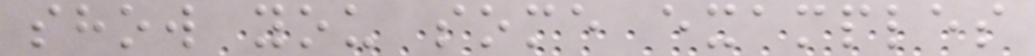show you some examples
